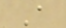A
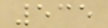535
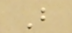B
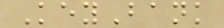KeyBank
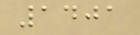1401
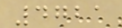4721
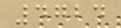4724
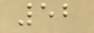52
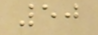50
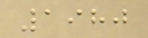1980
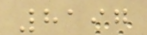8197
